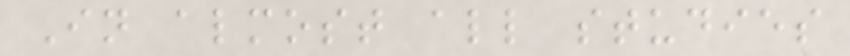In almost all studies
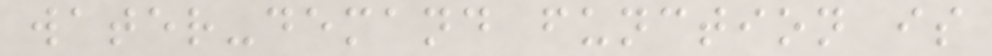water-demand function is
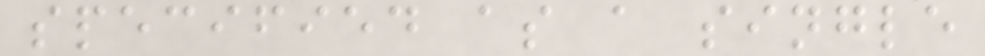specified as a single
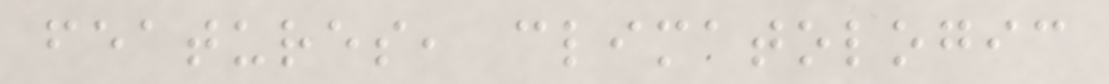features, climatologic
